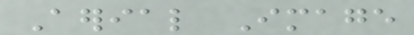Aerial Image
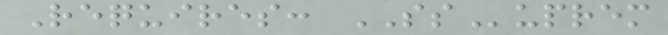Requires: SSuprem
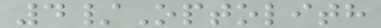4/Optolith
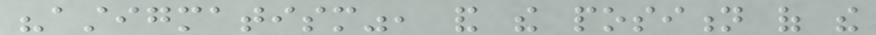"astigmatism", and the position of the
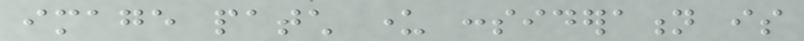image patch under consideration is
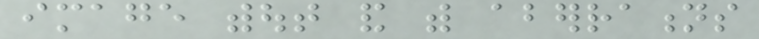image without and with aberrations
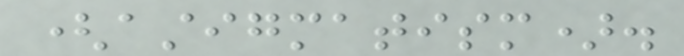(astigmatism).
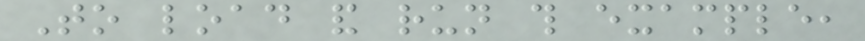To load and run this example,
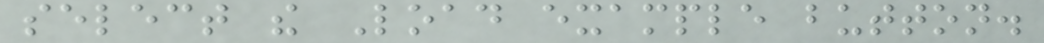select the Load example button.
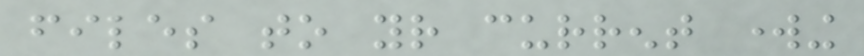files to your current working
